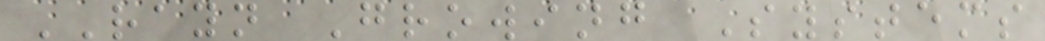RAYN Growing Systems
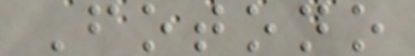Fotono
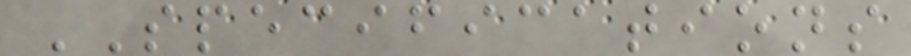SPECIFICATIONS
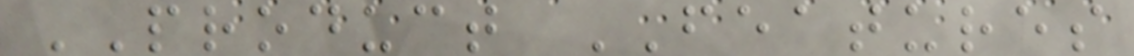PRODUCT FEATURES
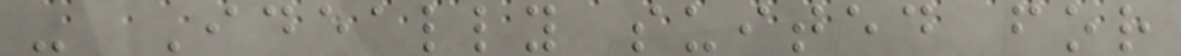- Ideally suited for
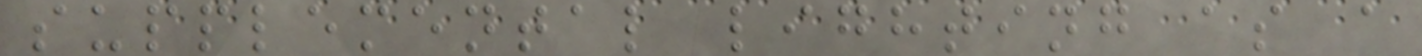supplemental lighting as a
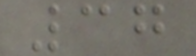37
